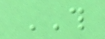THIS
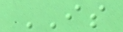IS
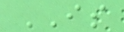IS
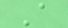A
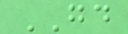GOOD
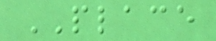PLACE
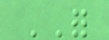FOR
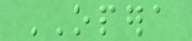OPERA
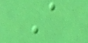A
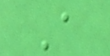A
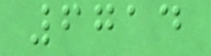6714
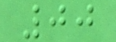00
